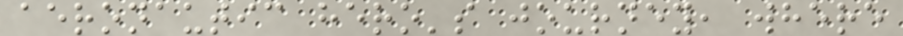aeronautic hero's journey, where
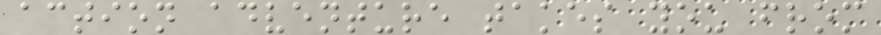action adventure takes you from
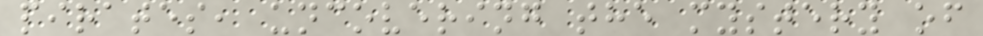pirates, uncovering the mystery of
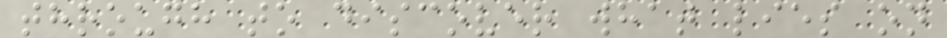through to discover what lies on
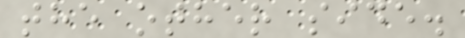the other side.
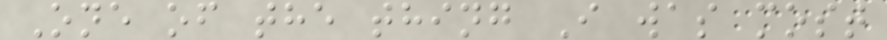One of the thing I was most
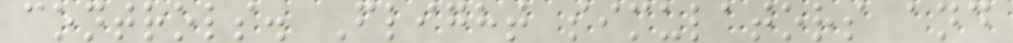controls. Flight simulators and
